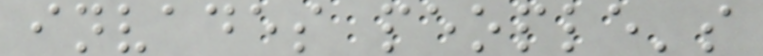invades people's
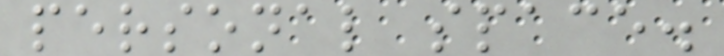personal space.
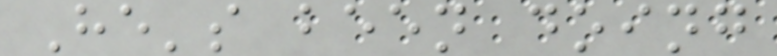He's been doing
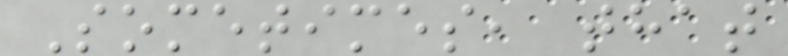Sometimes, that
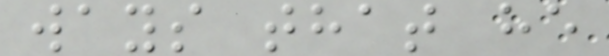ways that he
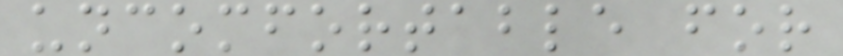uncomfortable for
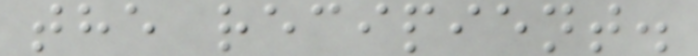the recipient.
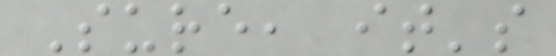Sure, it's
